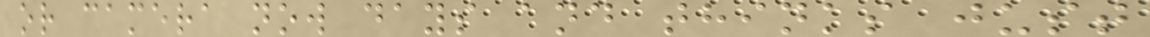or camera now days and thinks just
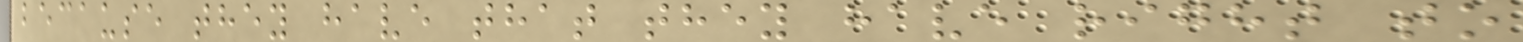because they have that they have right to
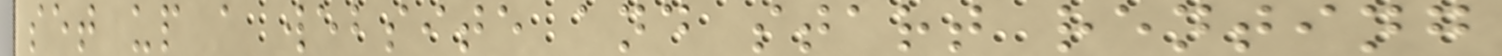set up a website and start renting
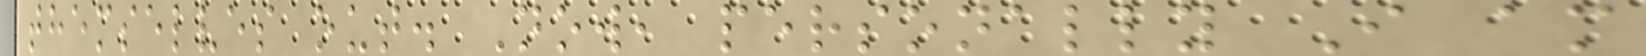themselves out. Now, personally I am
